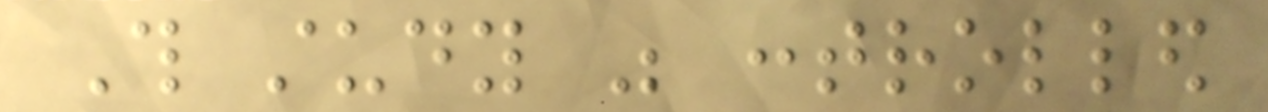This study was controlled
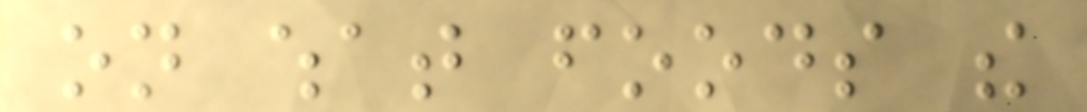on what foods the
